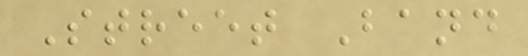Street Band
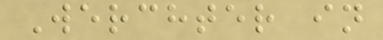Werchter in
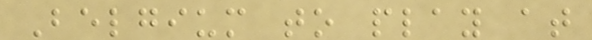Belgium to play at
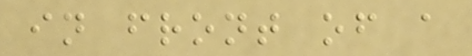in front of a
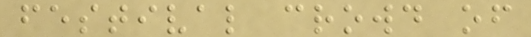festival crowd of
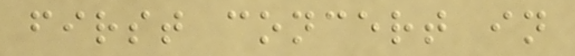first concert in
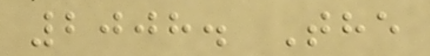2008. The
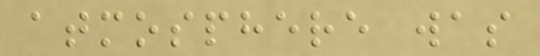atmosphere was
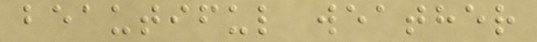beautiful weather
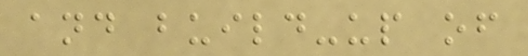and build-up of
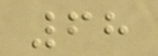68
